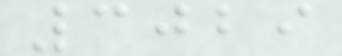3029
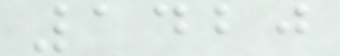1420
